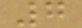7
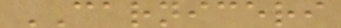CARNICERI
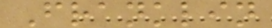Franklin
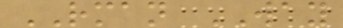RMAN WAY
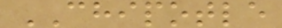CHIPOTLE
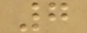7
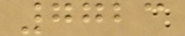7723
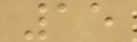15
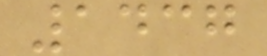1437
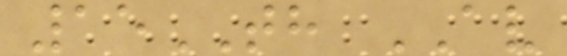15TH AV
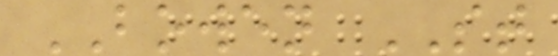BOWEN ST
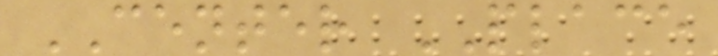CENTER PLACE
